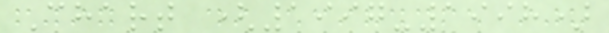Chart (1997-1998)
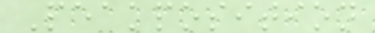Peakposition
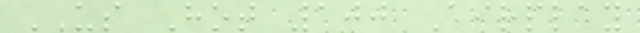US Hot 100 Airplay
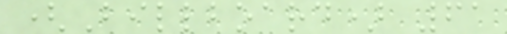(Billboard) 61
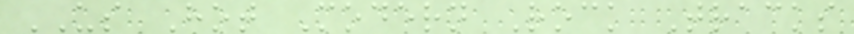US Hot Modern Rock Tracks
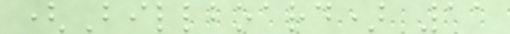(Billboard) 11
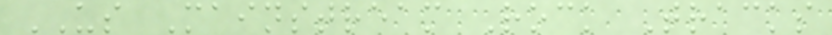US Mainstream Rock Tracks
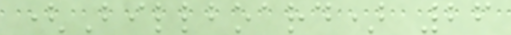(Billboard) 26
